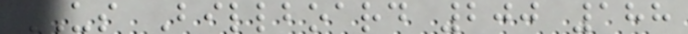US Billboard 200 188
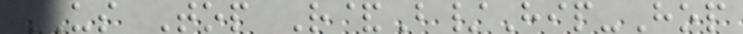US Top R&B/Hip-Hop
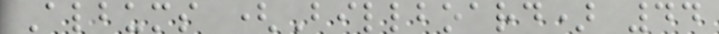Albums (Billboard) 44
